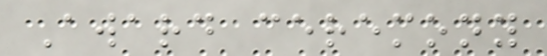Award ceremony
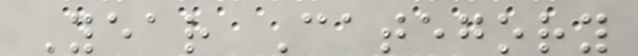Year Category
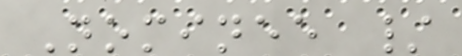Nominee /
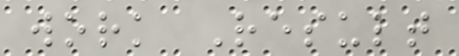work Result
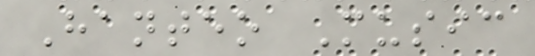Hanteo Music
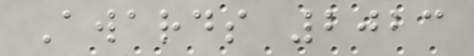Awards 2023
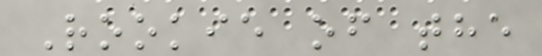Rookie of the
